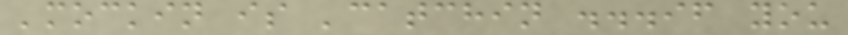'mockin is 'catchin ...if you
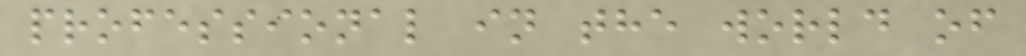professional in the world of
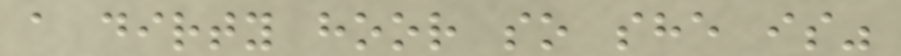a dirty hoor so she is"
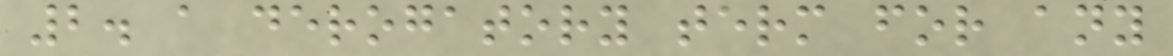2. a derogatory term for any
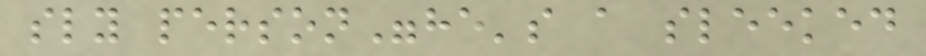sly person"he's a sleeked
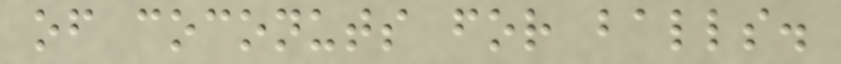of coconuts for balls.
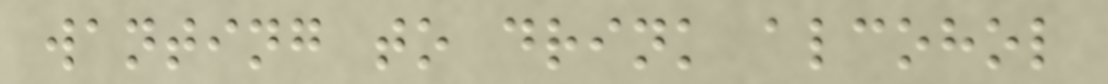wanting to drink alcohol
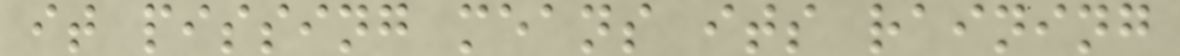it pissing means its raining
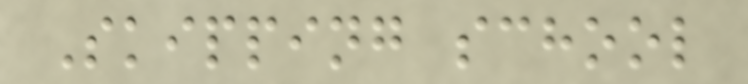Skipping school
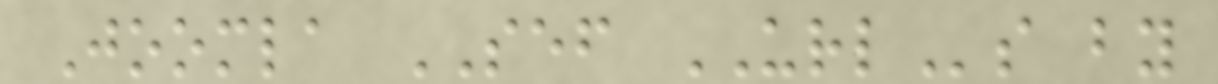Joomla SEF URLs by
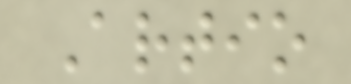Artio
